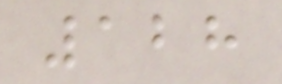128
